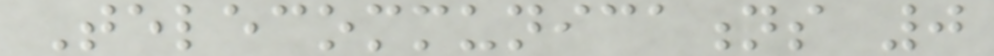Telecommunications 0
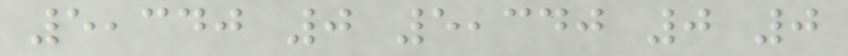5,340 0 5,340 0 0
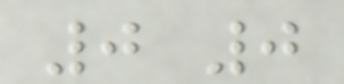0 0
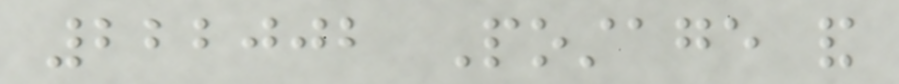222002 Postage and
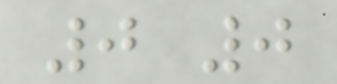0 0
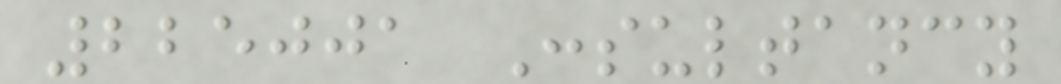225001 Consultancy
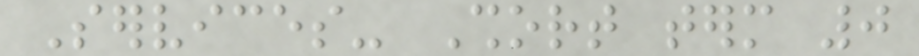Services- Short term 0
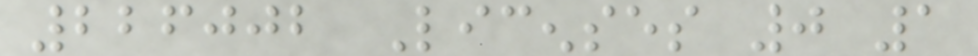226002 Licenses 0 1
